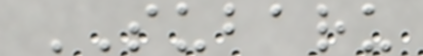SUBARU
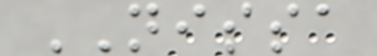NISSA
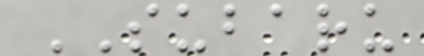SUBARU
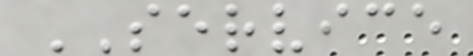SERVICE
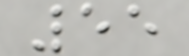55
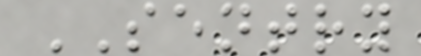SENTRY
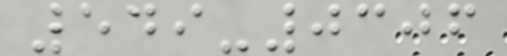549-0306
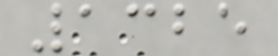1325
